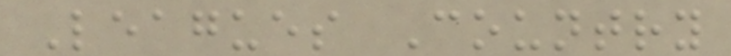Leagues Country
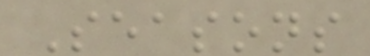Seasons
